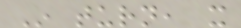In turn, it
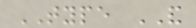TYPE AND
